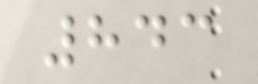843
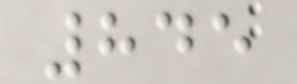845
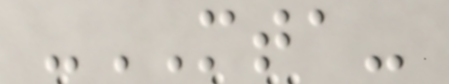-MTA-
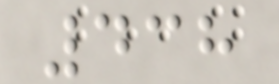438
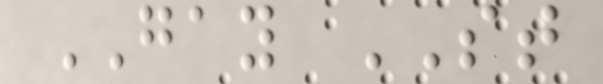GAY ST
